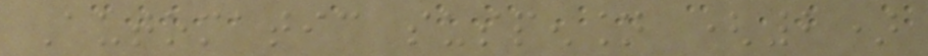Automatic suspension (2)
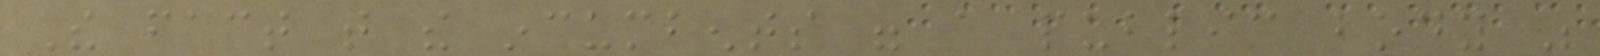The fact that the incumbents were a public body was
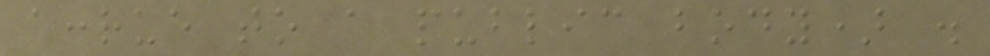accrue to a public body) .
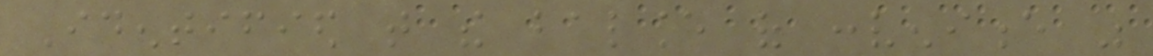Identified that the balance of convenience was
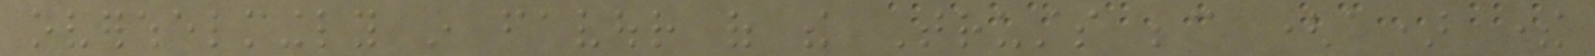overwhelmingly in favour of the Trusts because (a) there
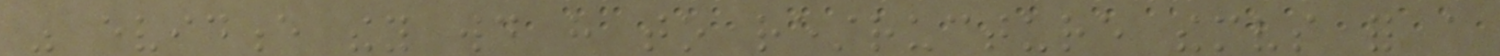was evidence they would have to restructure themselves for a
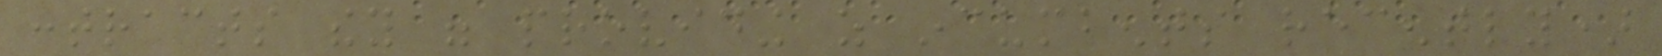contracts they were providing as incumbents recently)
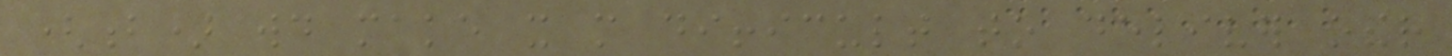(b) would make it more difficult to deliver other
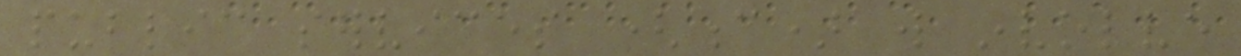public services (c) will involve
